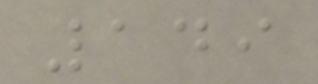149
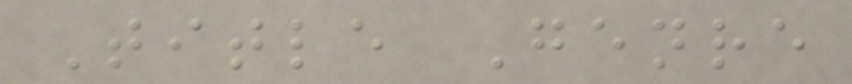Title Genre
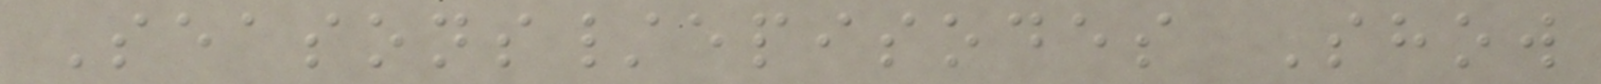Seasons/episodes Show
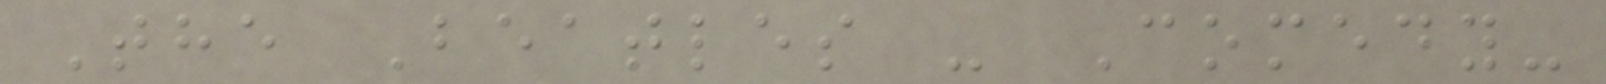The Beatles - Comedy-
